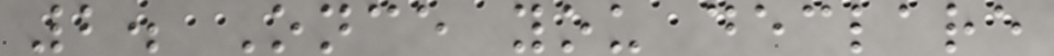2. Once you declare
